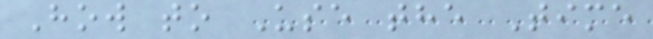How to Use the Time
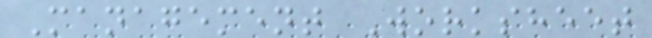Management Worksheet
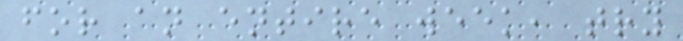for an entire week, try
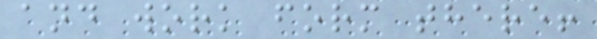and work form there!
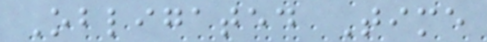Obligated Time
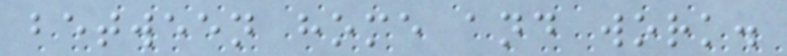between home and work.
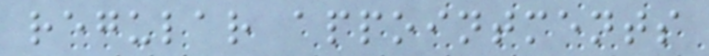regular appointments
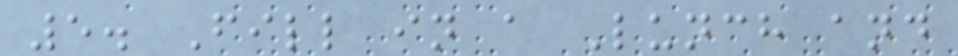5. Fill in a Lunch and
